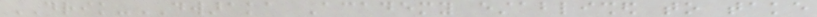DRIK-DWARAKA Academy established to take
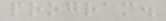program.
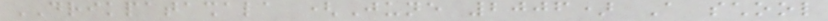DRIKPATASHALA (June 2006) A school
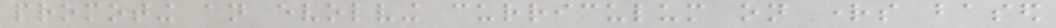promoting an evolving curriculum on rights based
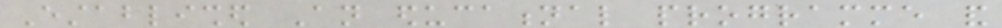Established An educational programme and
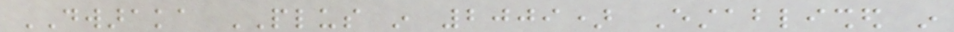DWARAKA PLUS in 2009) Established in
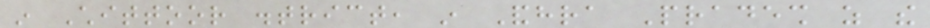in Chittoor district, in Andhra Pradesh as the
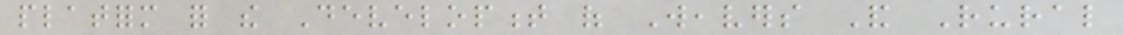platform for the Development of Weavers And Rural
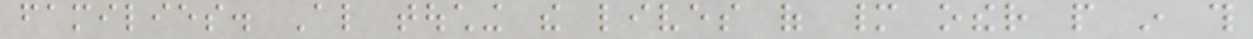families. Also touching the lives of many other people in this
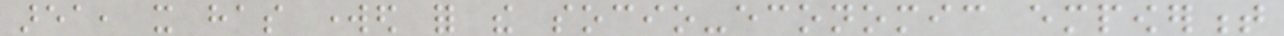area, it has worked for the socio-economic empowerment
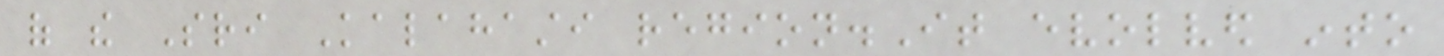of the Sri Kalahasti region.It evolved into
